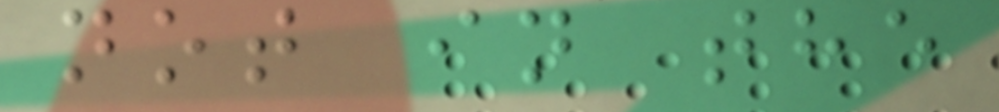not in the
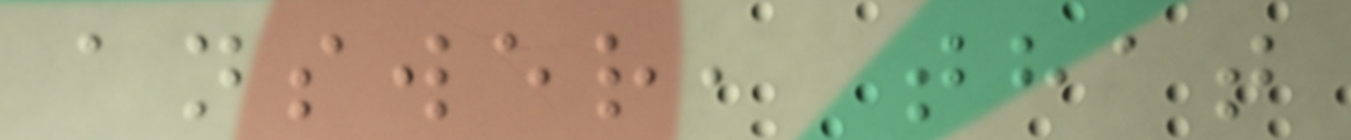answer, that
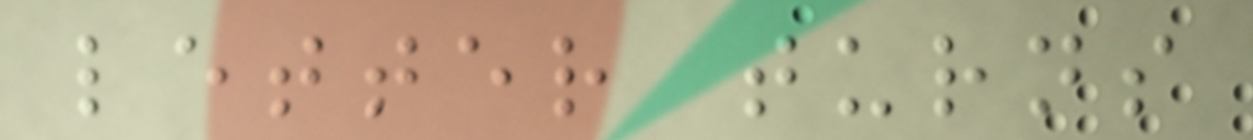letter turns
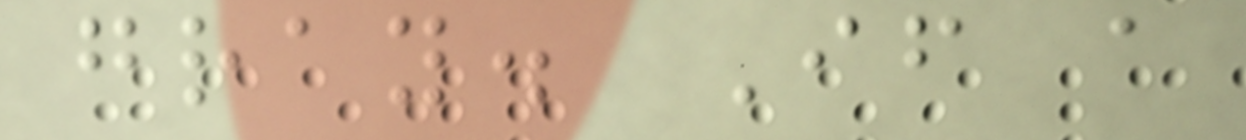gray. If a
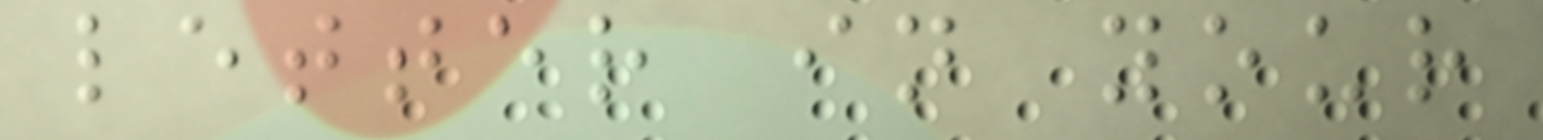letter in your
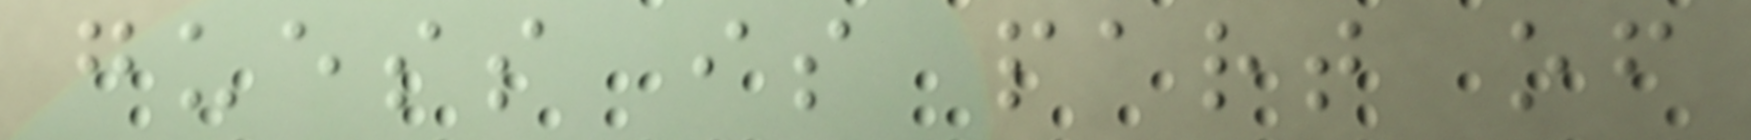guess is part of
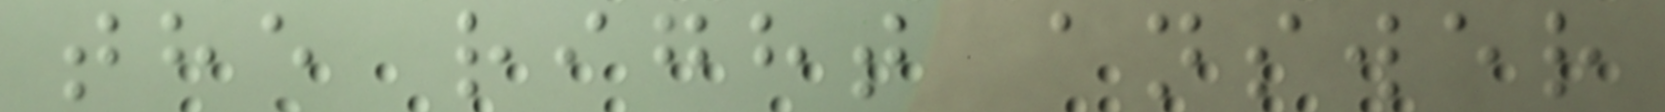the right answer
